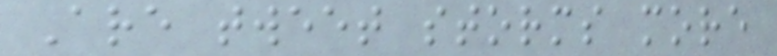Are tweet storms more
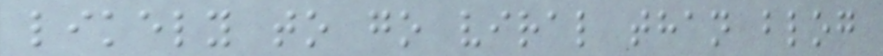likely to go viral than blog
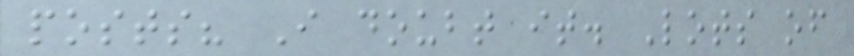posts? I doubt it. Lots of
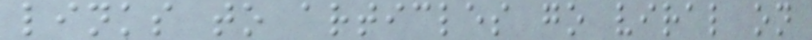links to articles go viral on
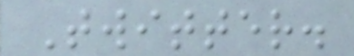Twitter.
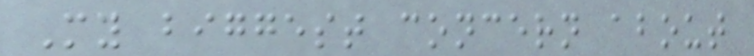My biggest concern about
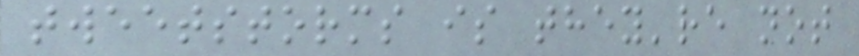tweetstorms is they're not
